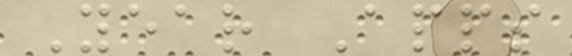Year Apps
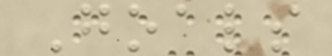Goals
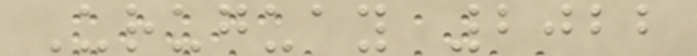Uruguay 2022
